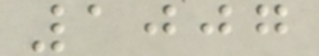1007
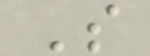S
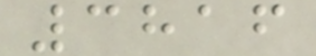3816
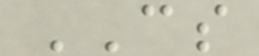CS
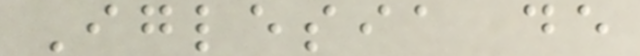Iglesia de
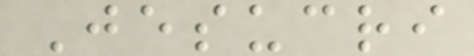Jesucri
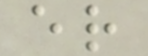er
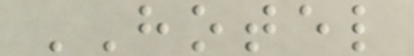HOTEL
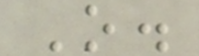O.
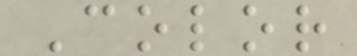Color
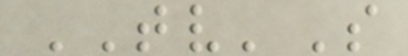TV'S
